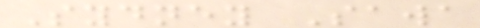Sydney Sawa
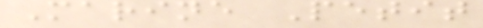Marine Petit
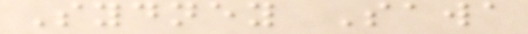Sydney Sawa
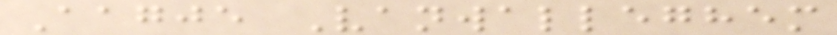Aagje Vanwalleghem
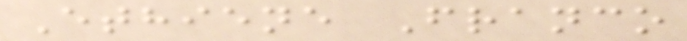Ethiene Franco
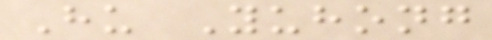Hu Yuhong
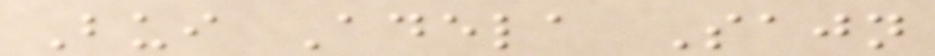Bui Adela Sajn
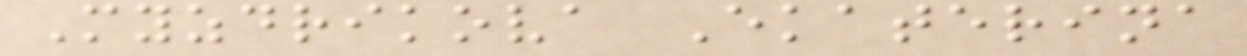Myzdrikova Ekaterina
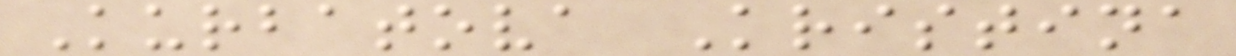Kurbatova Kristina
